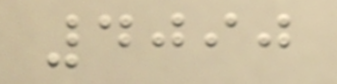4090
